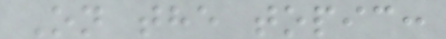On the topic:
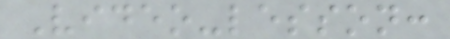Video-lesson:
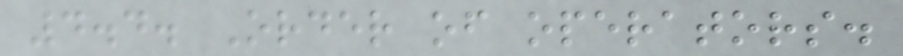4.4. Order of operators.
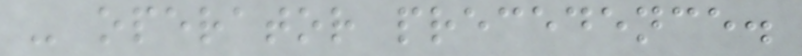- operator precedence.
